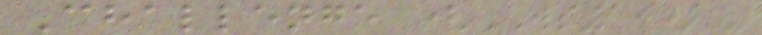Challenge (WS10) -
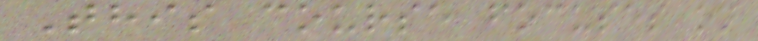This course focuses on
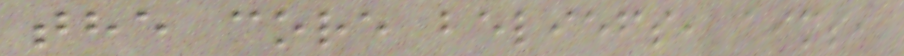the core beliefs, aims,
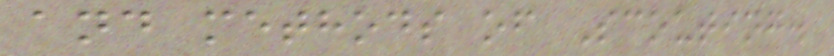and methods of Scouting.
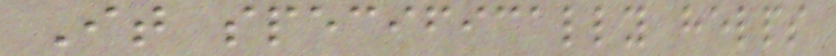It specifically helps
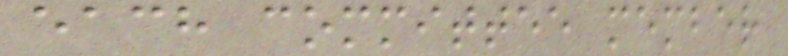each committee member
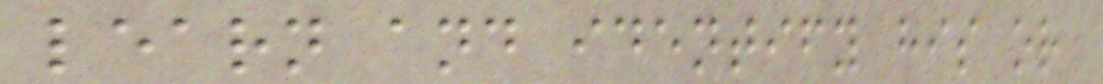learn and identify his or
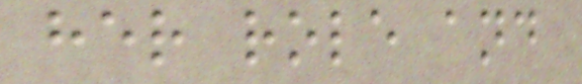her role and
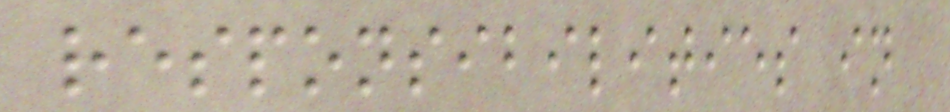responsibilities in
